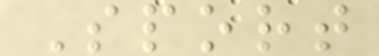Sport
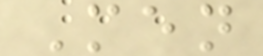Men
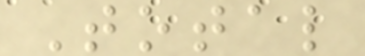Total
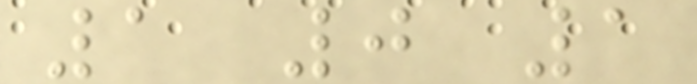1 0 1
